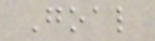Goal
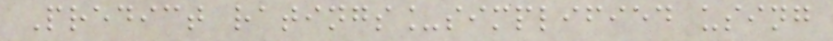Predict ratings_simplified using
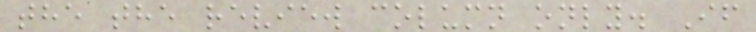the the review column only. If
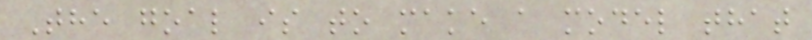The goal is to make a model that
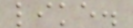like.
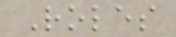Roles
